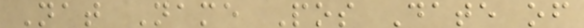Nat Name Pos Date of
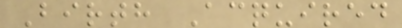Birth Acquired
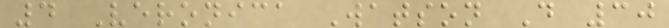4 Veronica Watson D 30
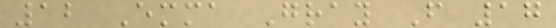12 Emma Gray F 17
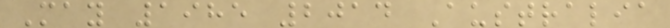May 1985 2014 Australia
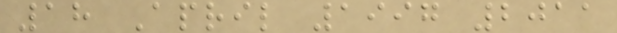18 April 1997 2011
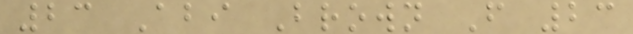23 Abi Brown F 23
